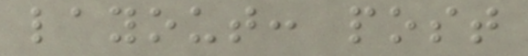layout: post
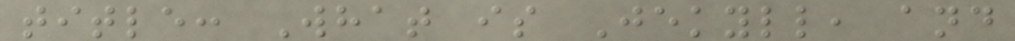title: What is Jekyll, and
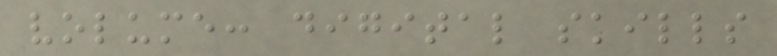volume: digital skills
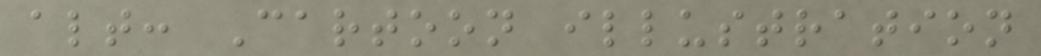alt: Cartoon illustration
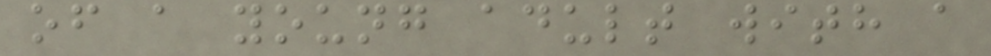of a young adult with a
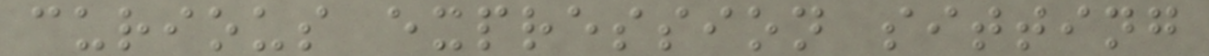curious expression sitting
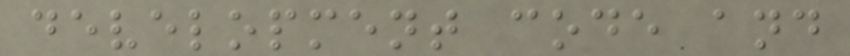development code and
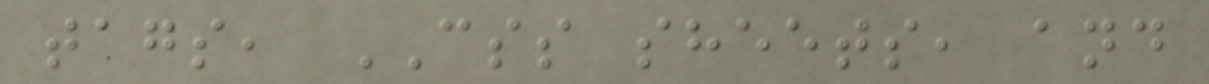tags, CSS sheets, and
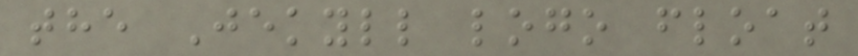the Jekyll logo float
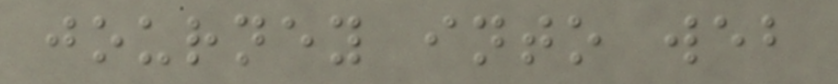journey into web
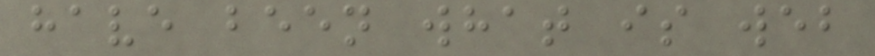have been what is web
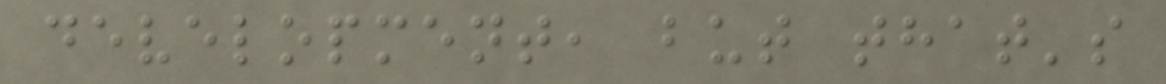development, but that's
